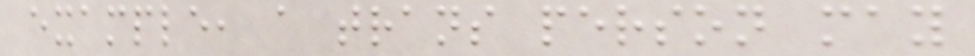example, a trans person may
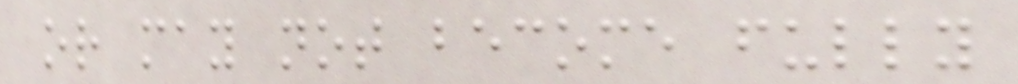or may not become fully
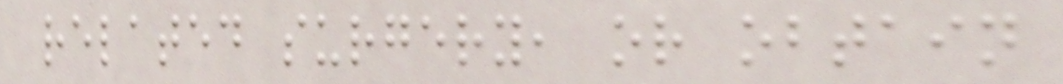related surgery, or obtain
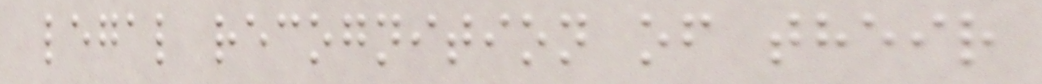legal recognition of their
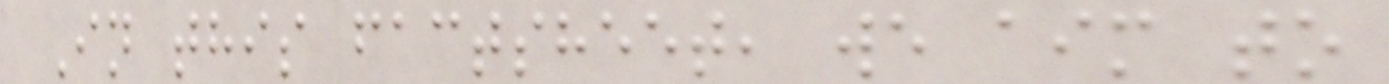In this factsheet, we aim to
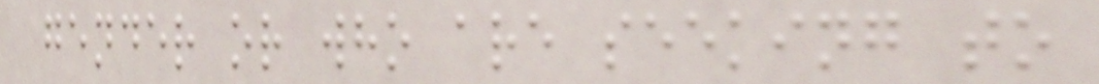gender or who are seeking to
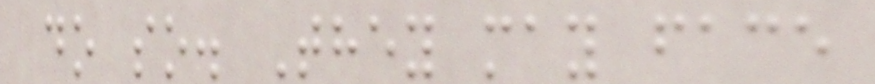do so. They may face
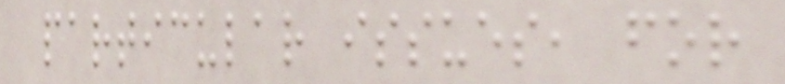particular issues, for
